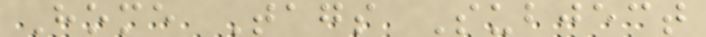Home Tags Subject
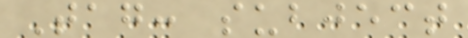Tag: subject
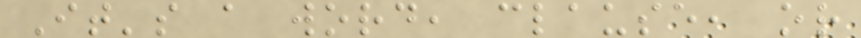It's a word, clause, or
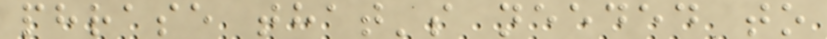phrase that's needed to
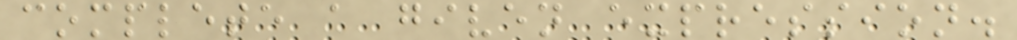complete a given expression.
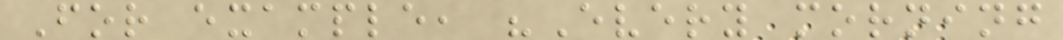For example, "Every morning
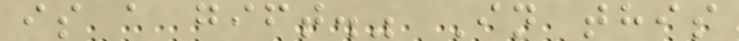is a gift." In this
